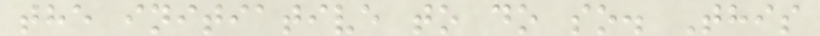the initiative to do so. This
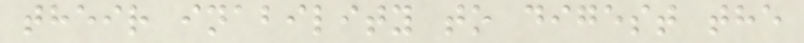their inability to digest the
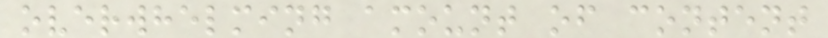overwhelming amount of content
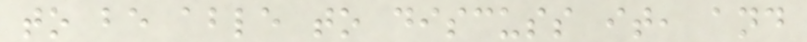to be able to discuss it, and
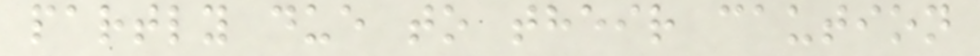partly due to their caution
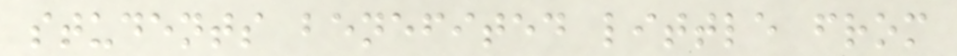students benefited little from
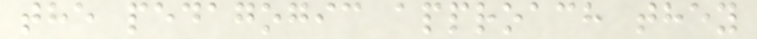the pedagogic approach they
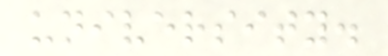university.
